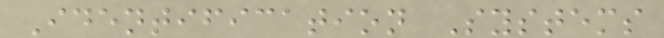Identification Systems
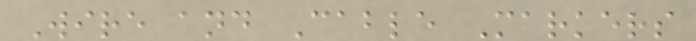Wire and Cable Markers
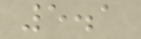5.1
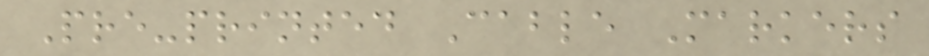Pre-printed Cable Markers
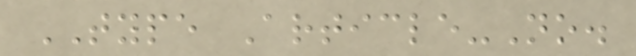TYPE Article-No.
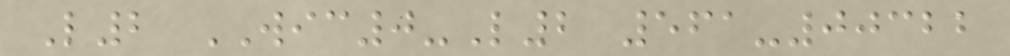L2 WIC0-L2 561-00322
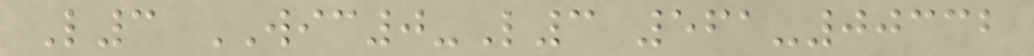L3 WIC0-L3 561-00332
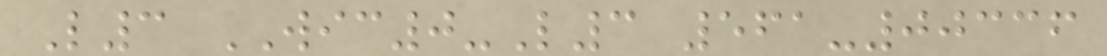L3 WIC0-L3 561-00336
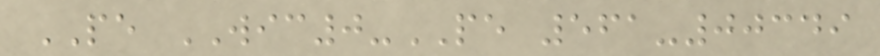PE WIC0-PE 561-00349
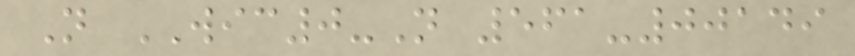N WIC0-N 561-00149
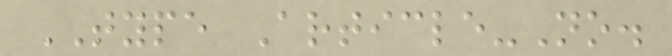TYPE Article-No.
